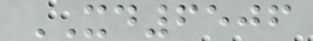XD6506
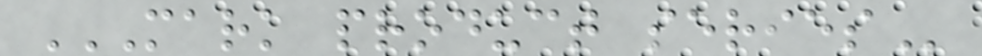MARK PRODUCT SERIES
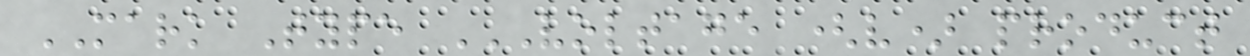MARK Type VOLTAGE (V) PRODUCT
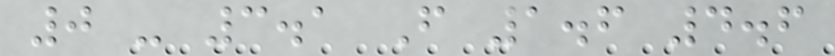0 - 3.1 F 1.6 4.6
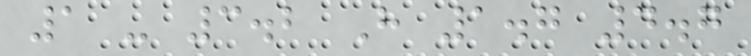1 - 3.2 H 1.7 4.7
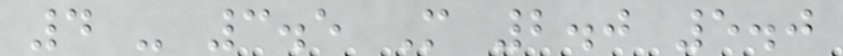4 - 3.5 M 2.0 5.0
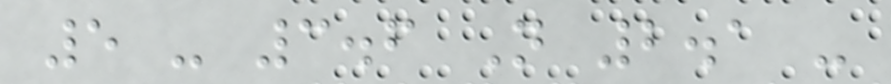5 - 3.6 N 2.1 -
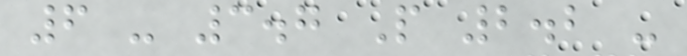6 - 3.7 P 2.2 -
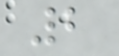2
